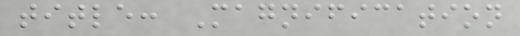title: Magnification
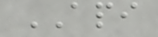API
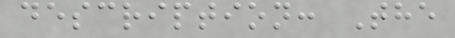description: The
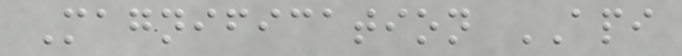Magnification API
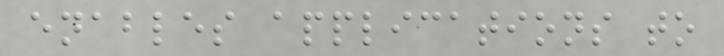enables applications to
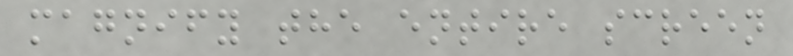magnify the entire screen
